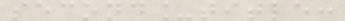second_title:
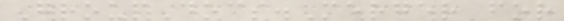GroupDocs.Merger for
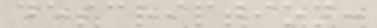description:
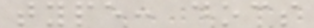type: docs
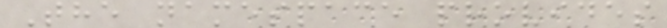The namespace provides
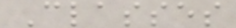Classes
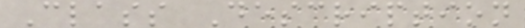Class Description
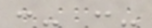:- :-
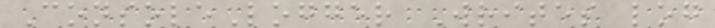ConsoleLogger Writes log
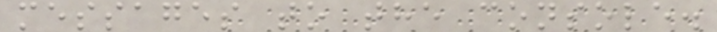messages to the console.
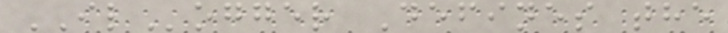ILogger Defines the
